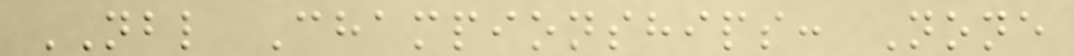NBL Championships: None
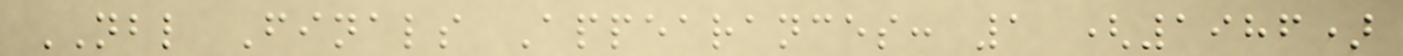NBL Finals Appearances: 1 (1986)
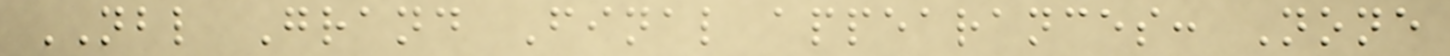NBL Grand Final appearances: None
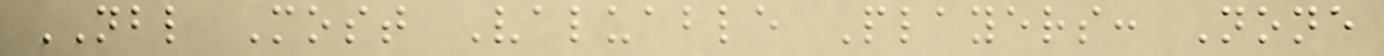NBL Most Valuable Players: None
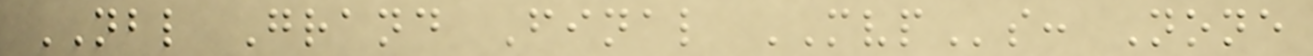NBL Grand Final MVPs: None
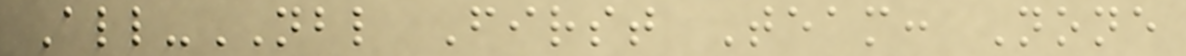All-NBL First Team: None
